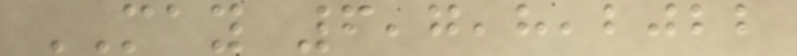MAY 6,7,8,2022
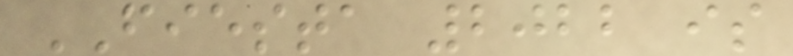FIESTA 2022 is
